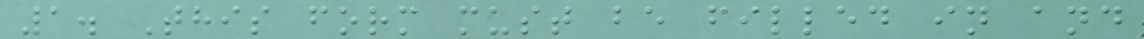1. This form must be filled in and
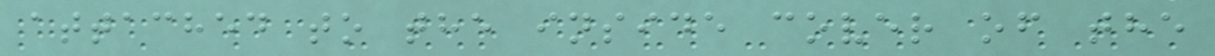attached to the inside cover of the
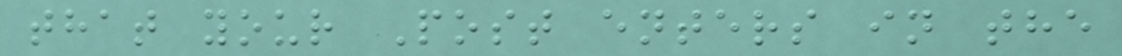that your Post enters in the
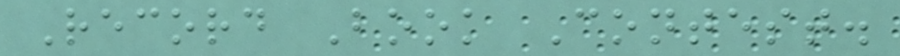Record Book Contest.
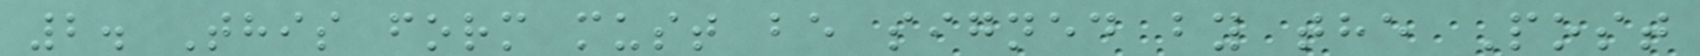2. This form must be signed by the Post
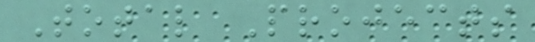Total Projects
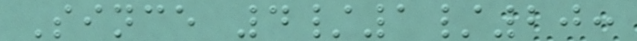Since 4/1/20:
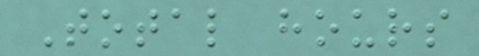Total hours
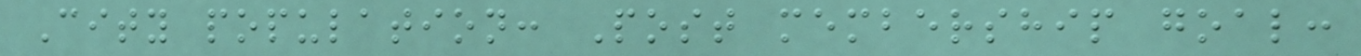City population: Post membership goal:
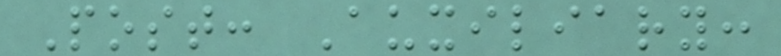Post: Auxiliary:
